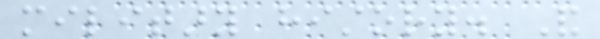military history. And
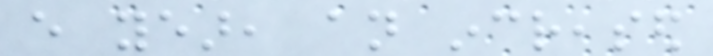every year, an increased
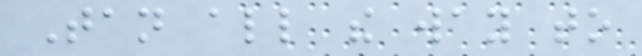Tan all the way to
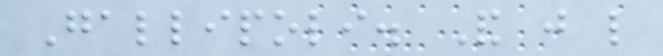Gallipoli. And just like
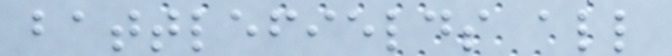battlefields all
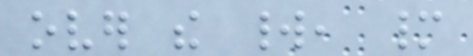over the world, many
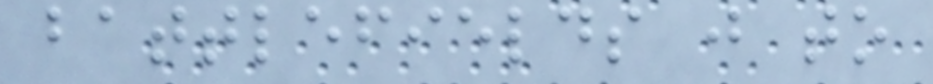battlefields just to
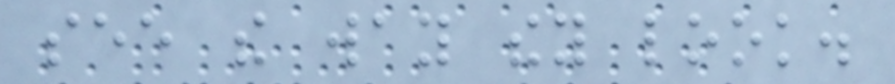see the way they look.
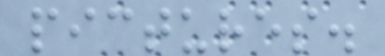pictures.
